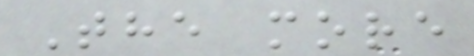The more
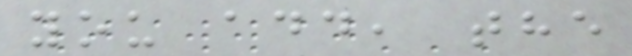you add, the
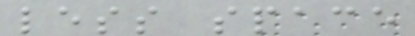less space
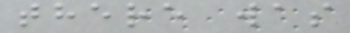there was
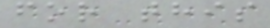for this
